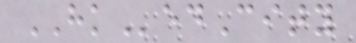HKedCity
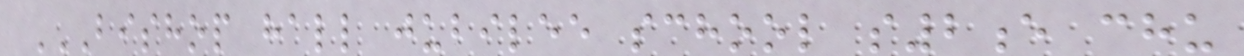BISHOP HALL JUBILEE SCHOOL S2E CHU
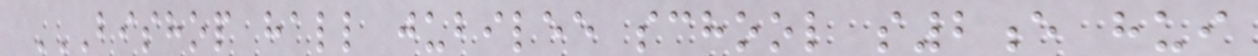BISHOP HALL JUBILEE SCHOOL S2E HUI
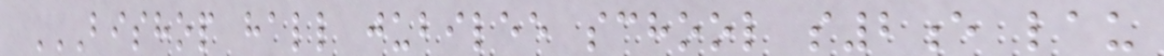BISHOP HALL JUBILEE SCHOOL S2E LAU
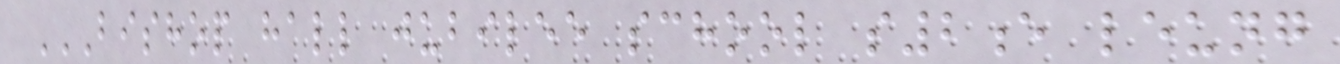BISHOP HALL JUBILEE SCHOOL S2E LEUNG
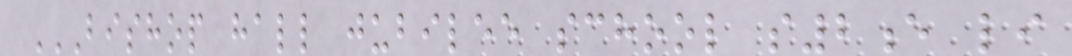BISHOP HALL JUBILEE SCHOOL S2E LI
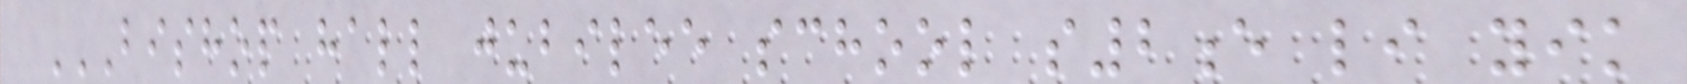BISHOP HALL JUBILEE SCHOOL S2E LI YIK
